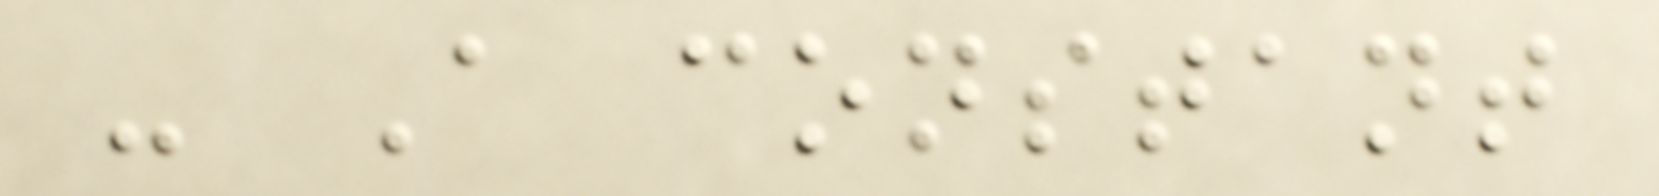- A constant
